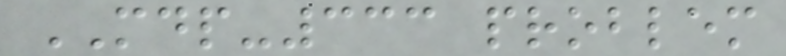MDP-333 problem
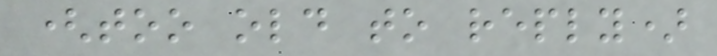(too old to reply)
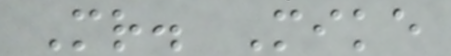Mr. Mike
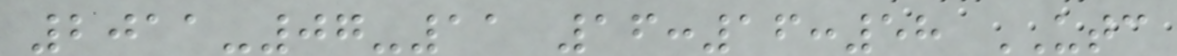2011-07-11 16:16:58 UTC
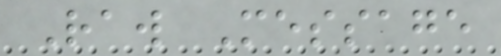Raw Message
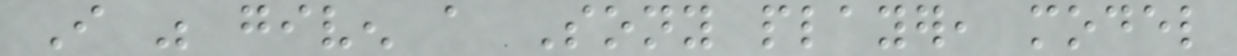I was given a Sony player, model
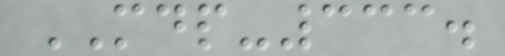MDP-333.
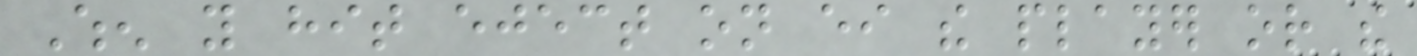When you hit eject on either the player or the
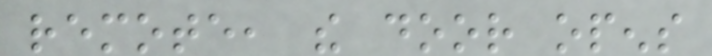remote, the door opens
